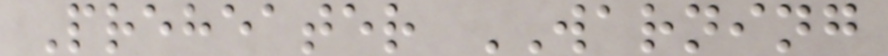Preheater WARNING
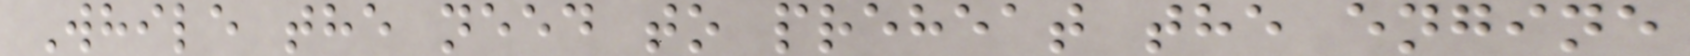While the need to preheat the engine
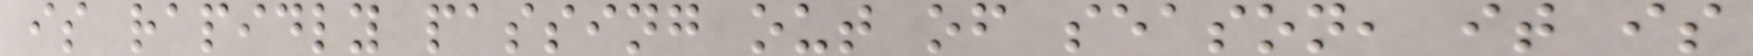is rapidly passing out of season, it is
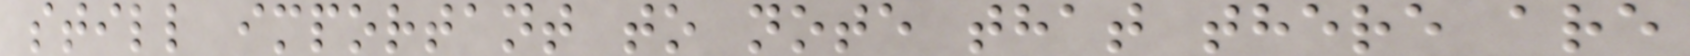still important to note that there are
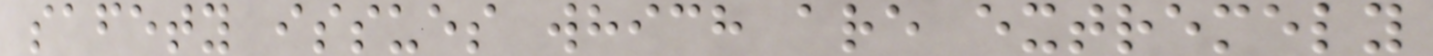safety issues which are extremely
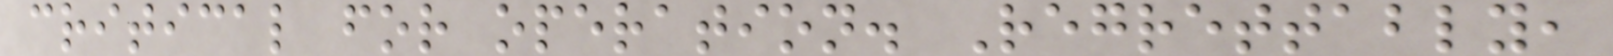critical for operation. Regrettably,
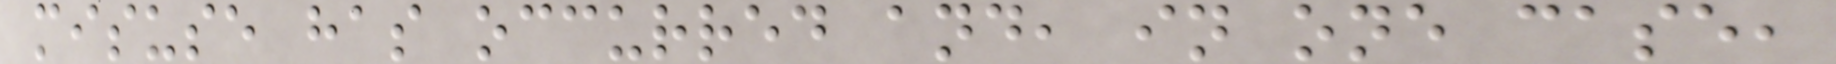misuse has occurred and, in one case,
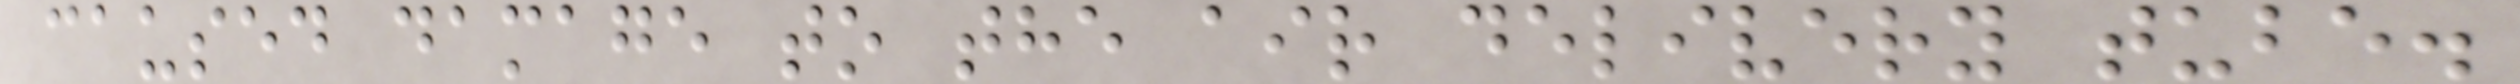caused damage to the air delivery tube.
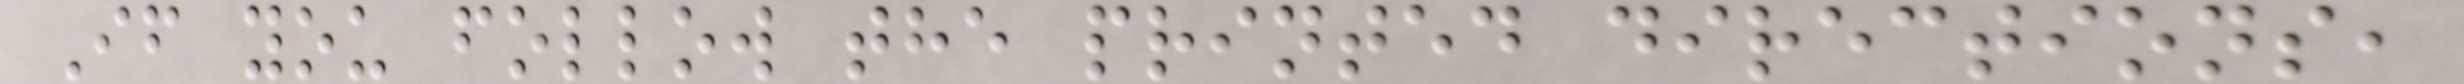If you follow the printed directions,
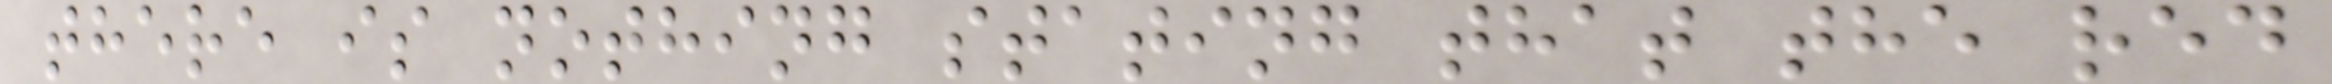there is nothing stating that the red
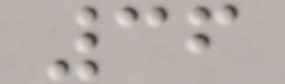36
